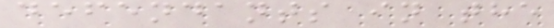defendants in the
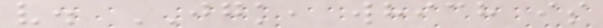v. JGK, which is
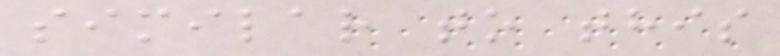similar to this
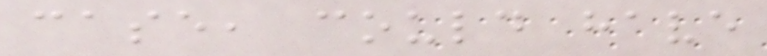case, could have
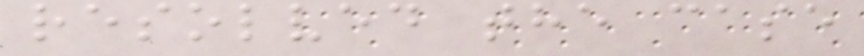resolved the case
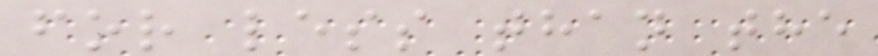for less than the
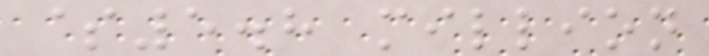$5.8 million
